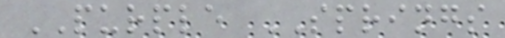PURPLE SPRINGS
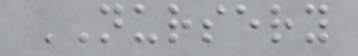NURSERY
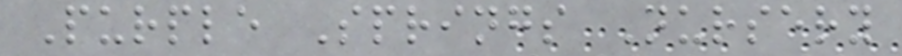Purple Springs Nursery
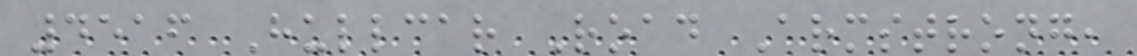4516 Hullcar Road Armstrong,
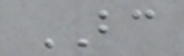BC
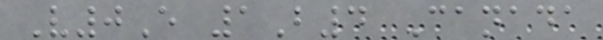V0E 1B4 Canada
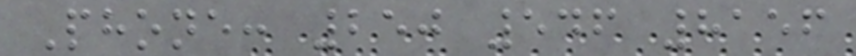Phone: 250 546 8156
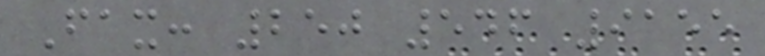Fax: 250 546 9155
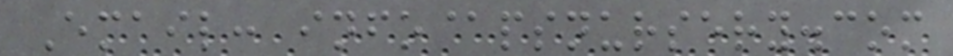Email: info@psnursery.com
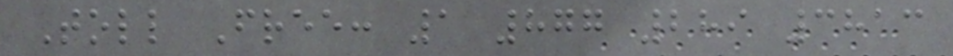Toll Free: 1 877 289 3813
